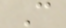C
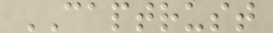CAPTRUST
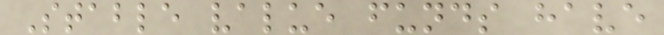Stable value funds have
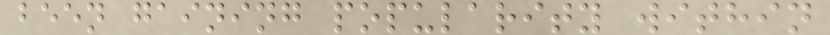been gaining popularity within
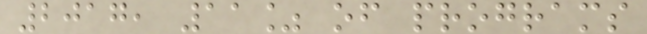2017, 11% of programs
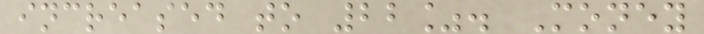increased to 22%. Money
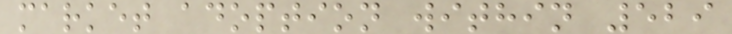market adoption within 529
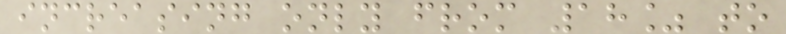increasing only from 18% to
